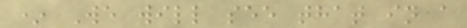* We will see that in a
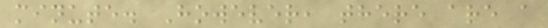minute. However, there are a
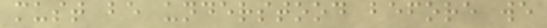must be understood before we
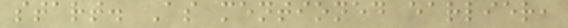start. As mentioned earlier,
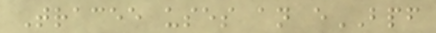Tracee uses an eBPF
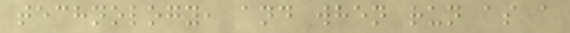technology, and when run as a
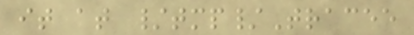it at /tmp/Tracee
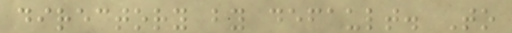directory by default. To
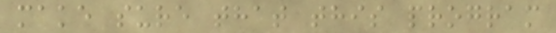make sure that this program
